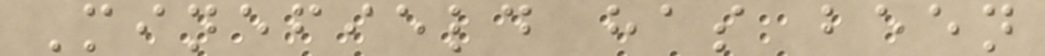Minefield has been
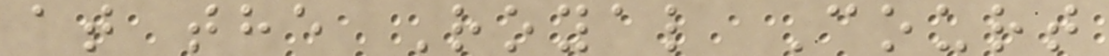at the Royal Court
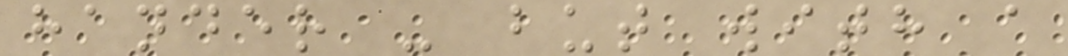hander - but with a
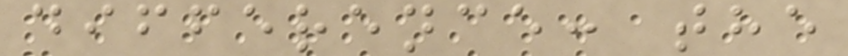difference: the
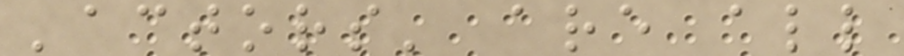'actors' are all
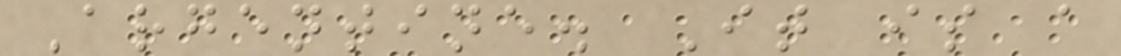Argentine. It is a
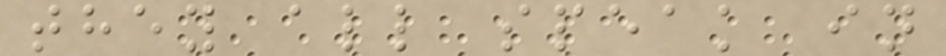they all speak in
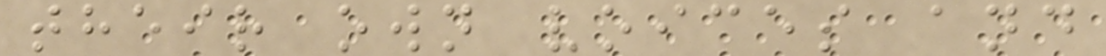their own voices and
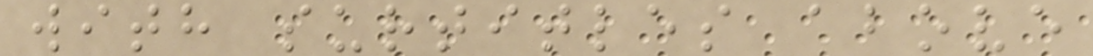with surtitles above
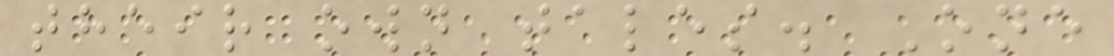their own tales. One
